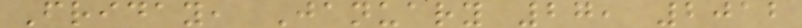Friday, January 27, 2012
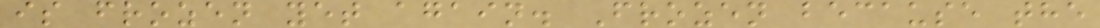is frozen yet again. Frozen because the
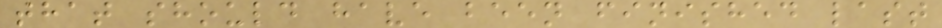that should have been finished last
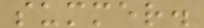summer.
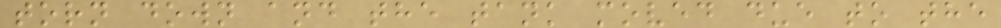torn down and the tank moved due to the
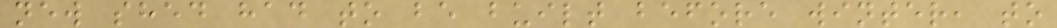new shed had to be built before winter, to
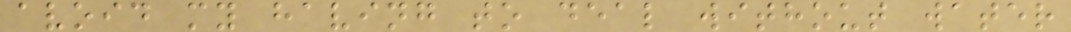avoid my having to deal without water
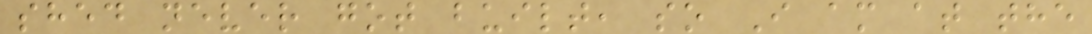shed never got built, so I am at the
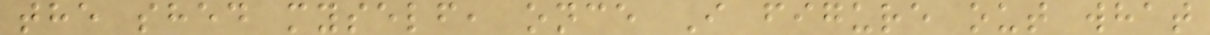the shed myself, once I figure out what
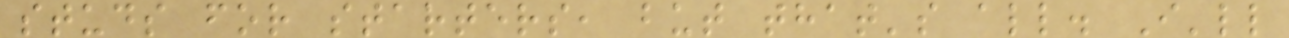studs for starters, but that's all. I'll
